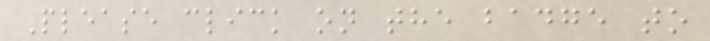Please click on the badge to
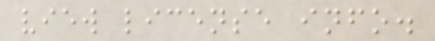view license info.
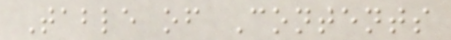Table of Contents
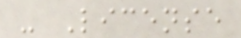- License
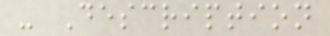- Description
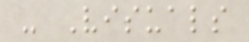- Visuals
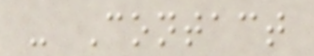- Contact
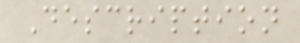Description
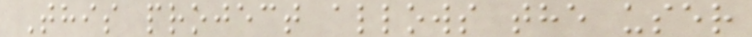This project allows the user
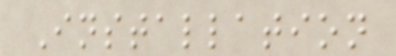Installation
